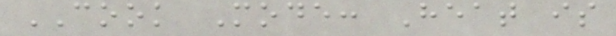COOK Mode: Heat is
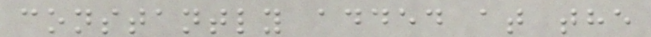constantly added at the
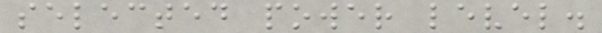selected power level.
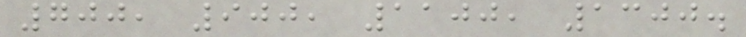700, 900, 1100, 1300.
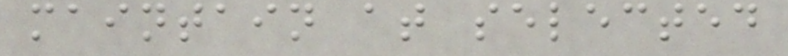maintain at selected
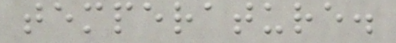temperature.
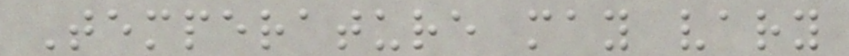Temperature may vary
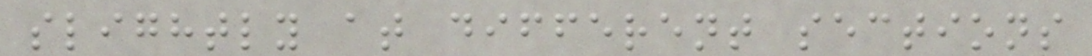slightly at different sections
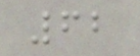62
